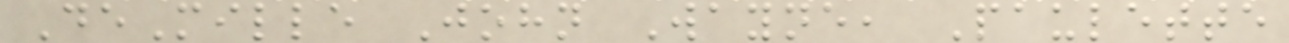DeMille John Wayne, Paulette
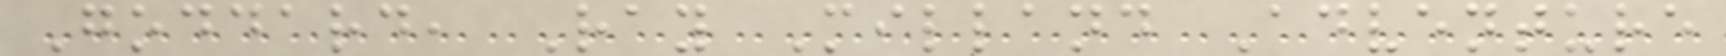Goddard, Ray Milland Adventure
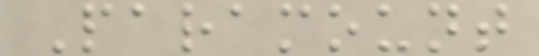Paramount
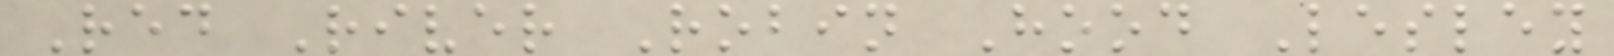Red River Robin Hood Lesley
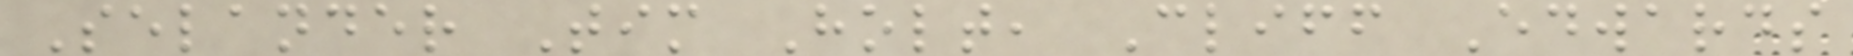Selander Tim Holt, Cliff Edwards
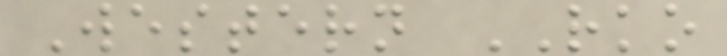Western RKO
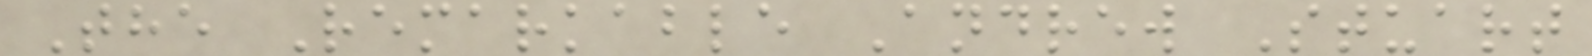The Remarkable Andrew Stuart
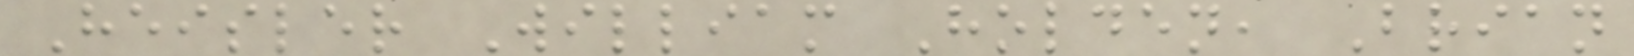Heisler William Holden, Brian
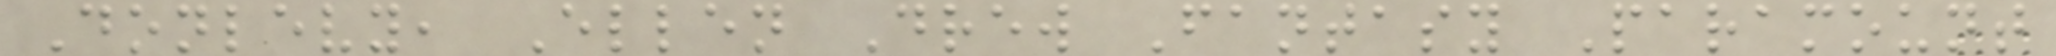Donlevy, Ellen Drew Fantasy Paramount
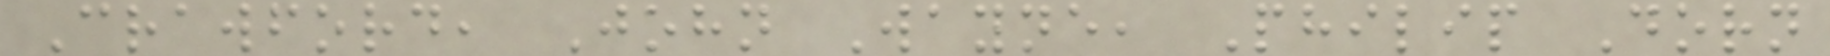Crawford, John Wayne, Philip Dorn
